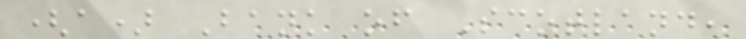(a) Bank of Scotland,
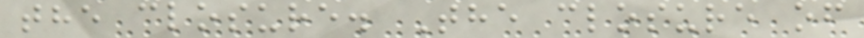the closure. The closure of
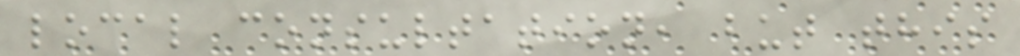local consultation, but this
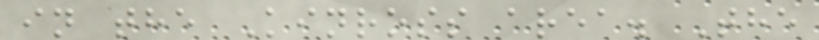in the Kinross area. The
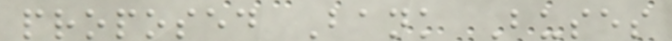proposed Bank Buses
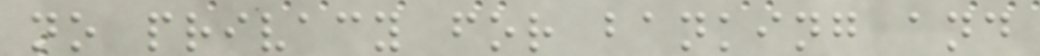no privacy for banking and
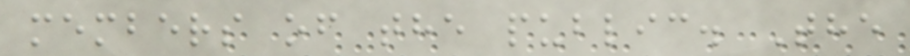members of the public. The
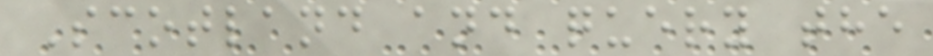Scotland and query the
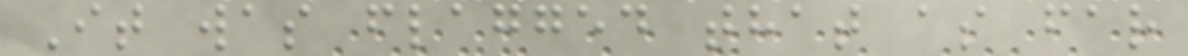It was flagged that as far
